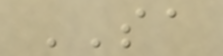SA
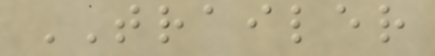TRAILER
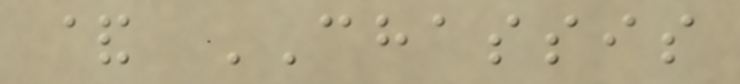& CHASSIS
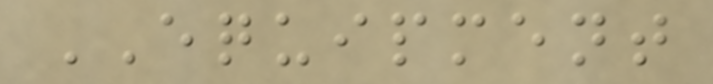EQUIPMENT
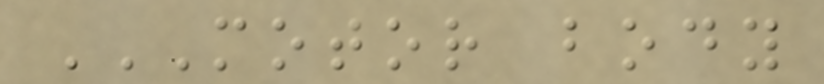MOTOR BODY
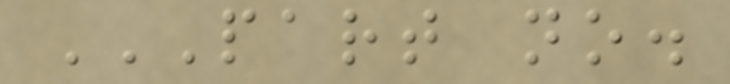PART NO.
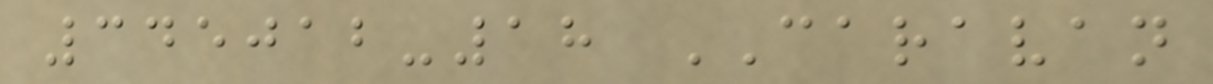345012-18 CARAVAN
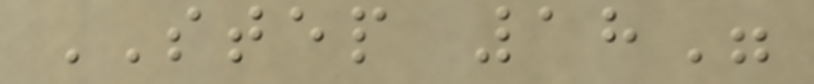STEP 18"
